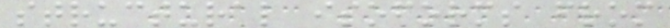structural isoforms from
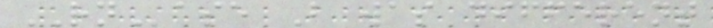RNase B was different
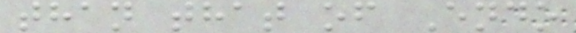than that of Endo
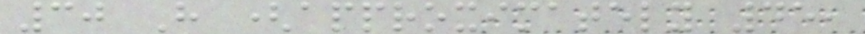30 H (approximately 45,
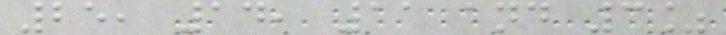25, 14, 11 and 3%
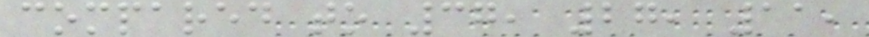compared to 37, 27, 11,
